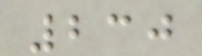230
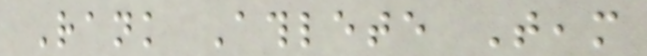Rank Athlete Team
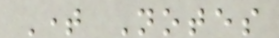Time Notes
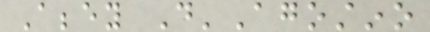Abbey D'Agostino
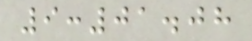9:01.08
